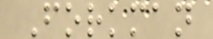Forkman
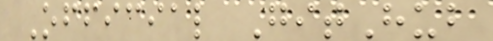Official GitHub
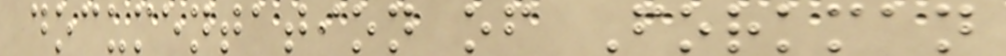documentation of Forkman
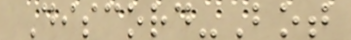Discord-Bot
